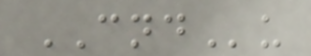CNDu
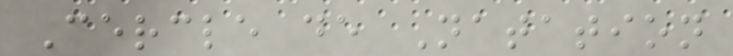Cercle de Natation
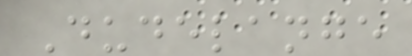Dudelange
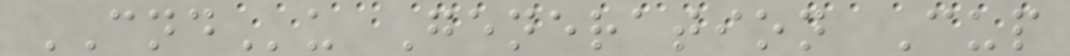CNDu Generation Cup
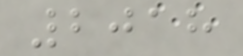2018
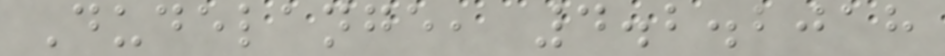Dudelange, 4.2.2018
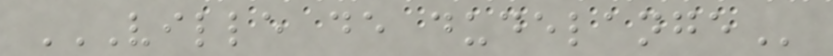VILLE DE DUDELANGE
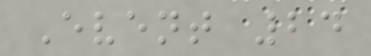Event 24
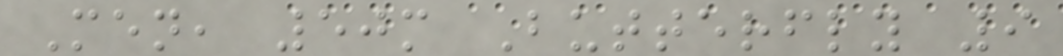Men, 50m Butterfly 9
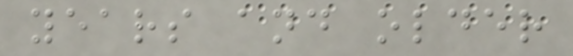years and older
